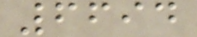6694
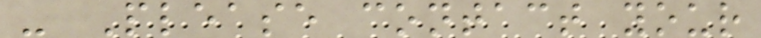- Please contact your
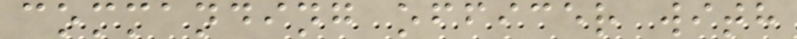commanding officer with
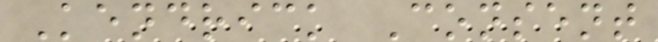Kendrick Consent
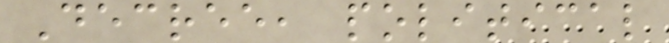Decree, political
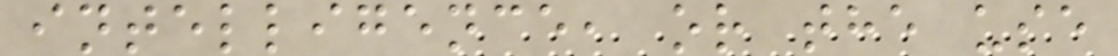intelligence, or the use
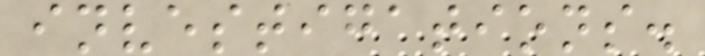investigations.
